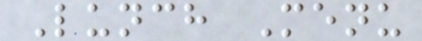Lunch Menu
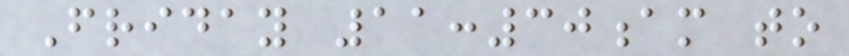Friday 11:30am to
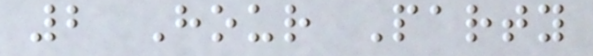2 Hour Party
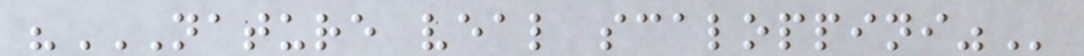"NATURE VEAL SCALOPPINI"
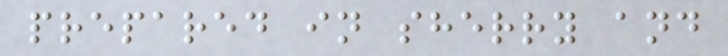prepared in sherry and
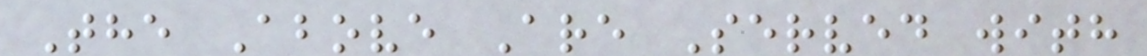The Above Are Served with
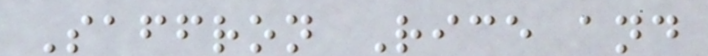Saffron Rice and
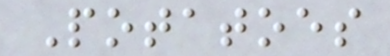Potatoes
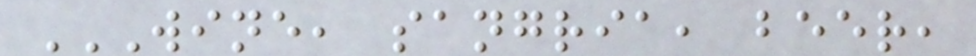WINE, SANGRIA, BEER,
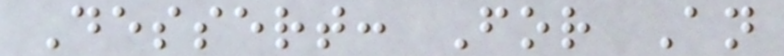Dessert: For An
